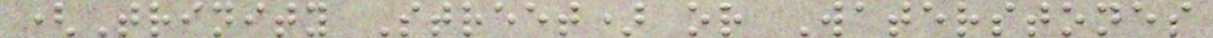(Trinity Street) or Waterstones
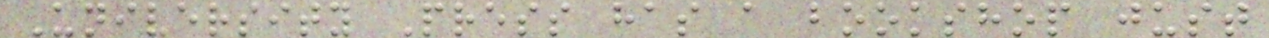University Press has a bookshop just
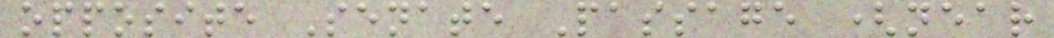opposite Senate Passage (near
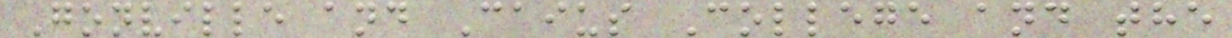Gonville and Caius College and the
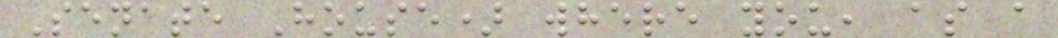Senate House) where you, as a
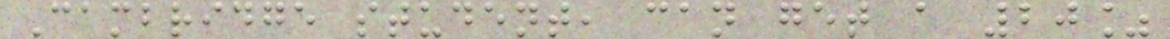Cambridge student, can get a 20%
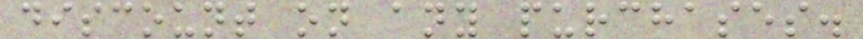discount on any purchases.
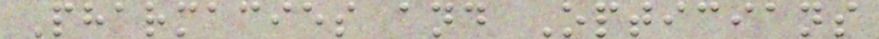Pharmacies and Opticians
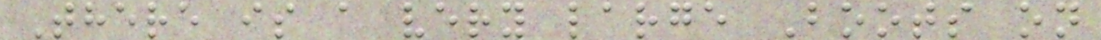There is a very large Boots on
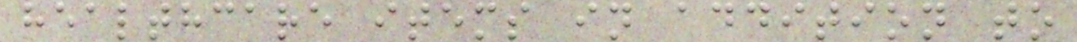healthcare items in addition to
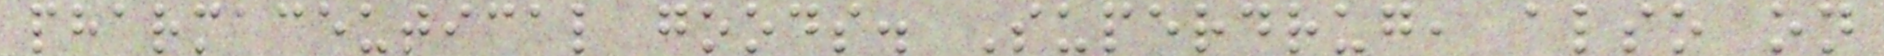pharmaceutical goods. Superdrug, also on
